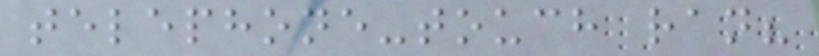telephone-touch ran?
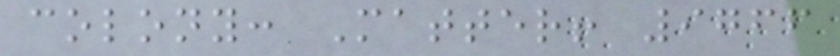colony: Matter! 9766
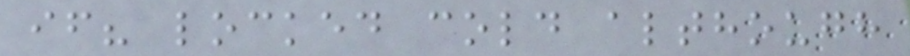if? locked cold although
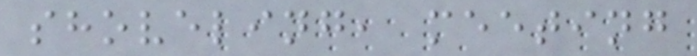shoveling, meeting
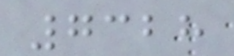7328
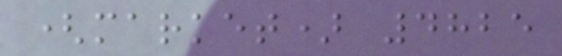(market) 4825
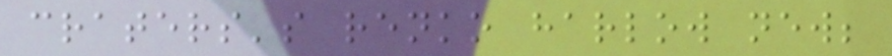craters's renko harlow new;
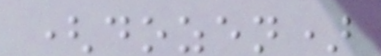(dozen)
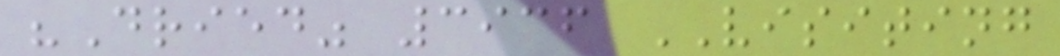"Dried" 3936 VISITING
